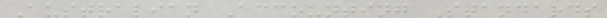Australian Accounting Standards
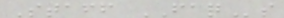Staff FAQs
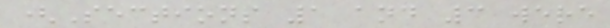(Sections 1 and 3 were
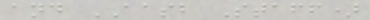and AASB Staff)
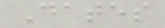Dates
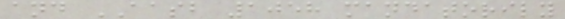and AASB 1058 mandatorily
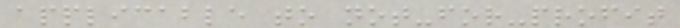applicable to not-for-profit
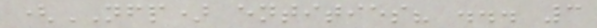(NFP) entities? ... 3
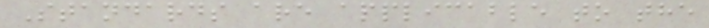Standards are applicable to the
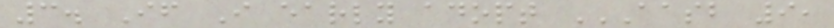3. If I early adopt AASB 9,
